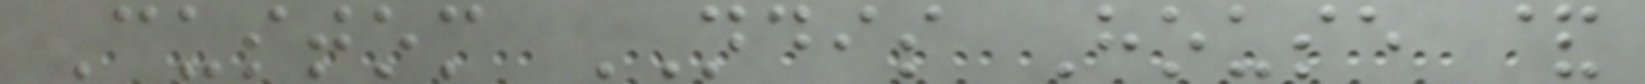Custom NDIS House &
